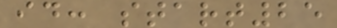id: start25
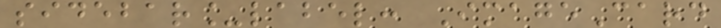sidebar_label: ImageCard
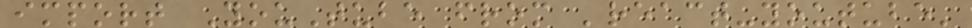import YouTube from 'react-youtube'
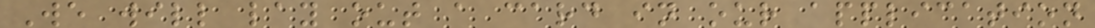We will lay out a card in our application
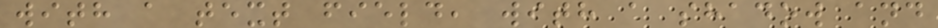with a text field, with a shadow and
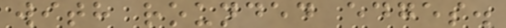with rounded edges.
